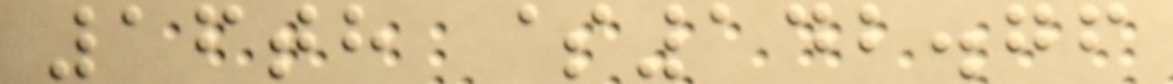16th $142.76
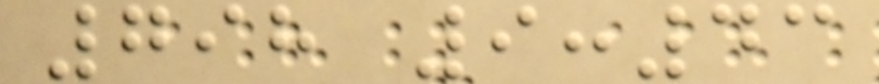798 9:43
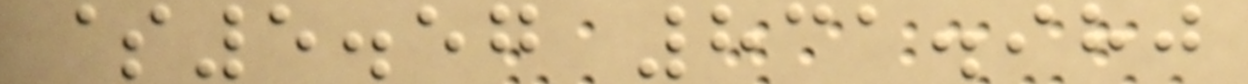$5.57 831.980
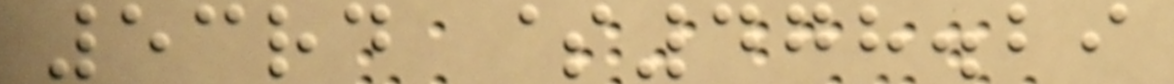53rd $478.29
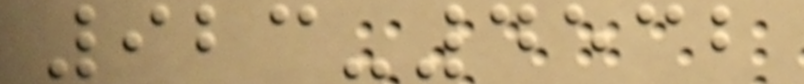923-4532
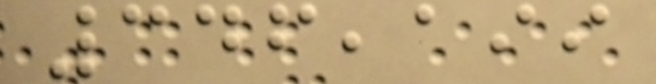346,199
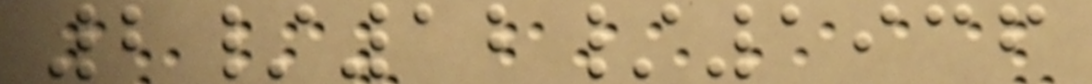2/12/1936
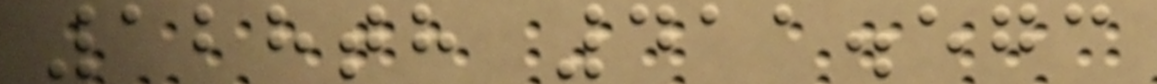128th 411.573
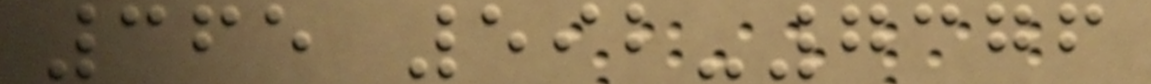365 592-7376
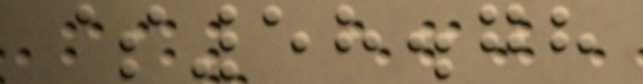$58.78
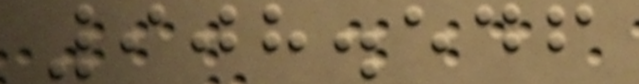908.546
